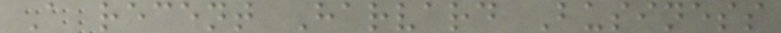A recent Harvard Business
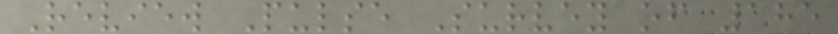Review Pulse Survey of 185
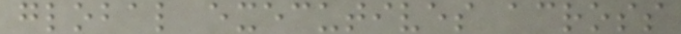global executives across
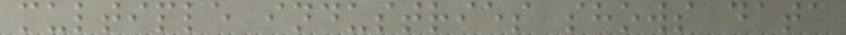multiple industries shows data
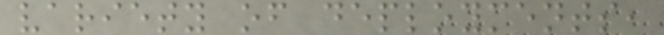variety of deployments,
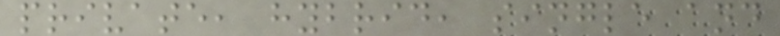private, hybrid, single and
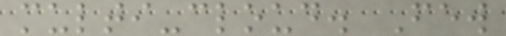multi-cloud. Few
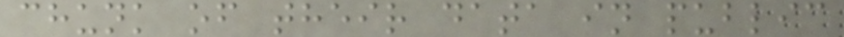chunk of their data in public
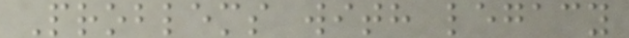Problems with legacy
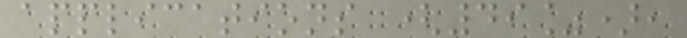applications (49%),
